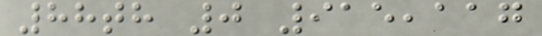88th 0 915,117
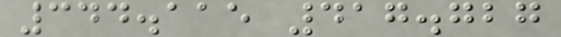344.115 417.727
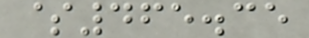$465.35
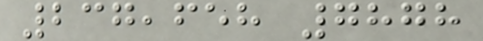237,658 7878
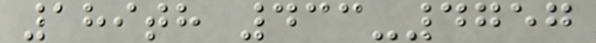189th 433-4757
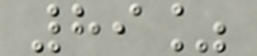89%
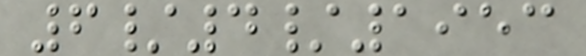6/4/1953
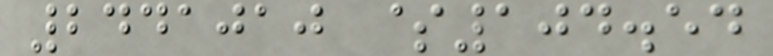2441010 $104.54
